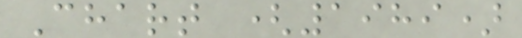Chart (1989)
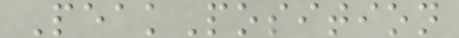PeakPosition
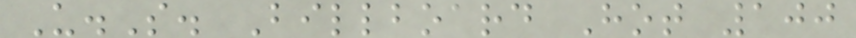U.S. Billboard Hot 100
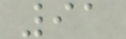91
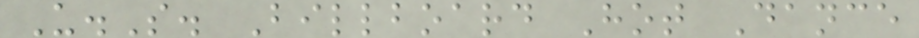U.S. Billboard Hot Dance
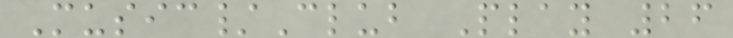Music/Club Play 26
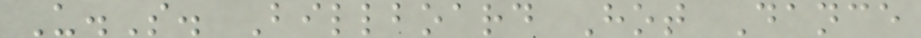U.S. Billboard Hot Dance
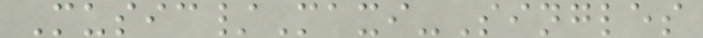Music/Maxi-Singles
